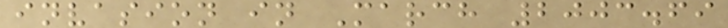invasion in March 2003.69
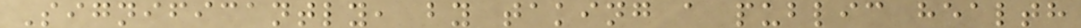Significantly, by taking a public health
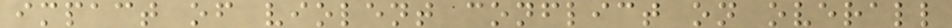impact of violent conflict on overall
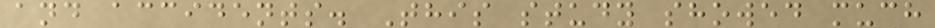and accidents. This study showed much
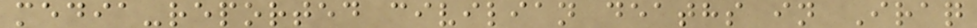media-reported civilian deaths in Iraq
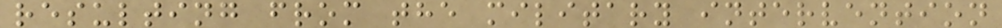resulting from the military intervention
